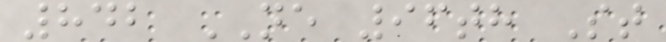842 NE 96th St
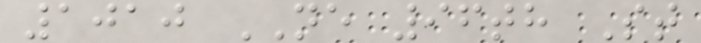1010 NE 96th St
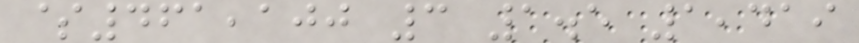$461,100 3 1.5 1,419
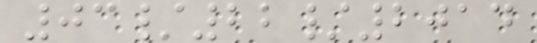03/22/2014
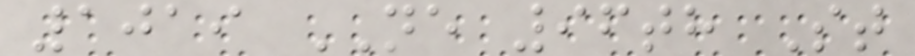1019 NE 96th St
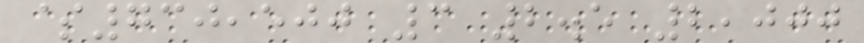$730,500 3 2.5 2,000
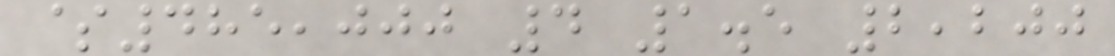$485,000 4 1.5 2,200
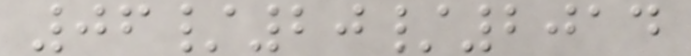06/20/2014
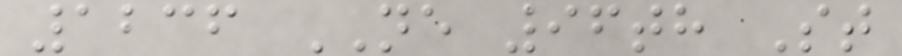1236 NE 96th St
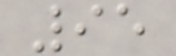95
